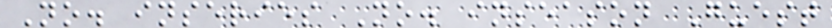No. inseries No. inseason Guest
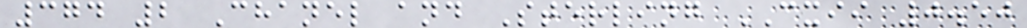374 2 Chanel and Sterling CXII 0.50
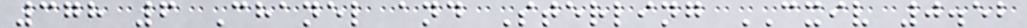378 6 Chanel and Sterling CXIV 0.52
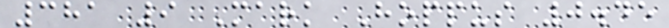381 9 Mark Hoppus 0.45
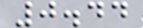0.44
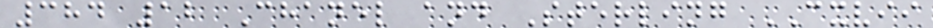384 12 Chanel and Sterling CXVII
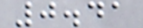0.41
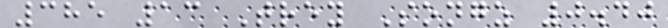385 13 Trey Songz 0.40
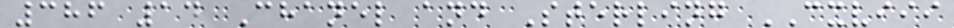386 14 Chanel and Sterling CXVIII
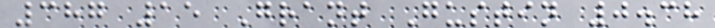387 15 Grant Gustin 0.38
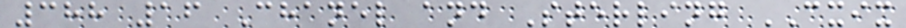388 16 Chanel and Sterling CXIX
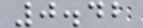0.42
